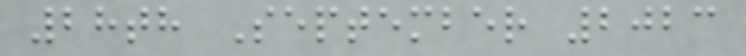28th September 2023
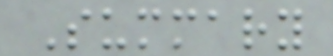Summary
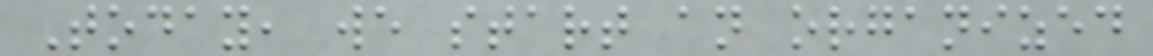Today, we start an organized
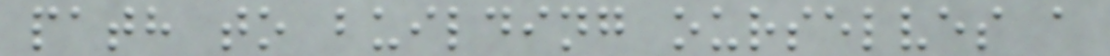path to building ourselves a
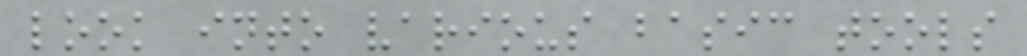look into various basic tools
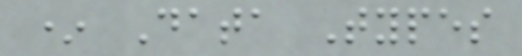* Data Types
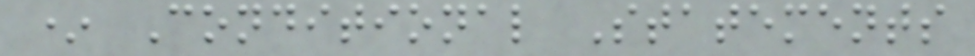* Conditional Statements
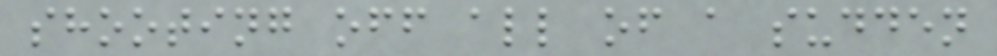shooting off all of a sudden
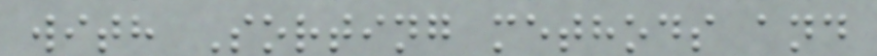with Sorting methods and
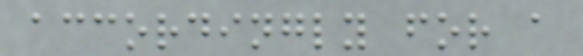accordingly for a
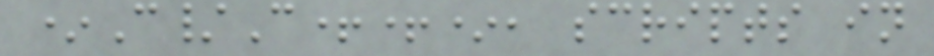*C/C++*, scripts in
